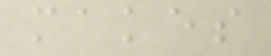makes
